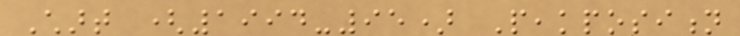Chart (1994-95) Peakposition
